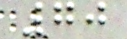70
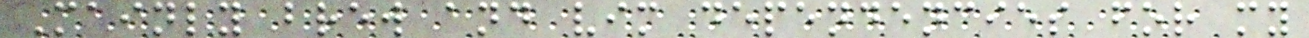Mainly brew and vim dependencies for my
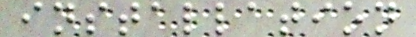installation
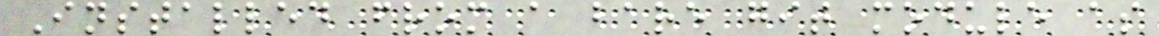Installed from a bare git module as
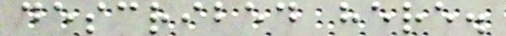described here.
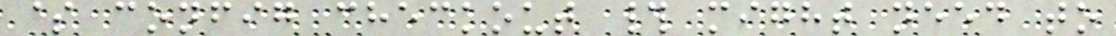$ config checkout # might need to
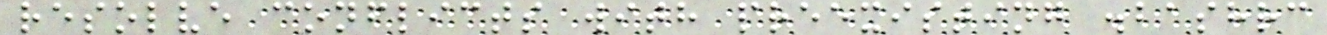resolve conflicts with preexisting .bashrc
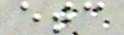etc
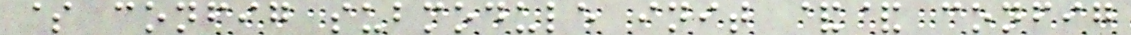$ config submodule init && config
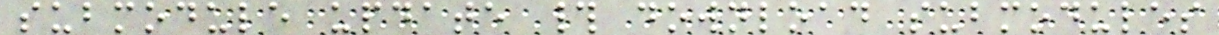submodule update # download submodules
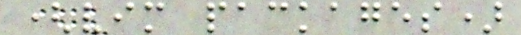(vim packages)
